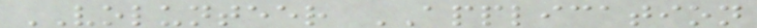VOLUNTEER APPLICATION
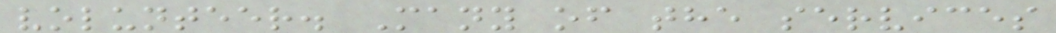volunteer. Many of the services
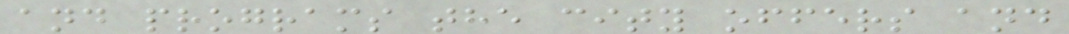and programs the city offers and
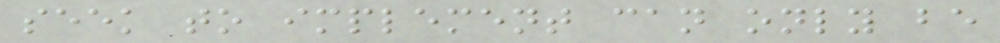seek to implement can only be
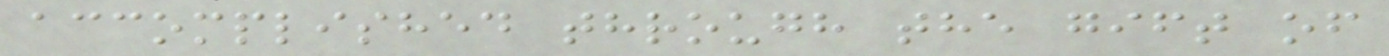accomplished through the gift of
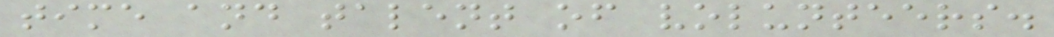time and talent of volunteers.
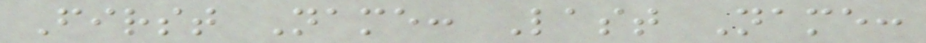First Name: Last Name:
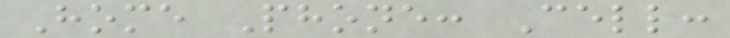Home Phone: Cell:
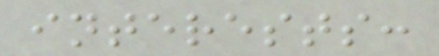interests:
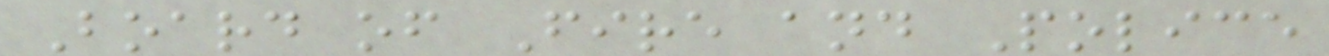Board of Fire and Police
